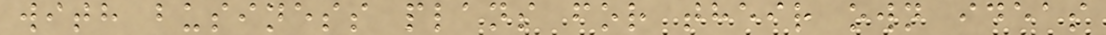with business plans for their own ideas
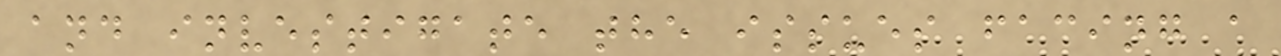and investigate the issues facing a
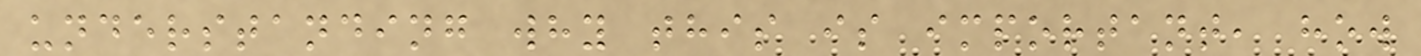understanding why this is important, how
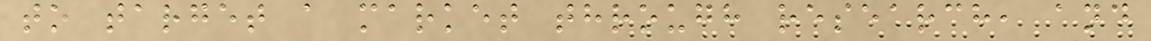to target a market through research, and
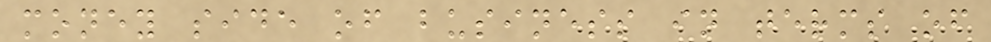money side of business in terms of
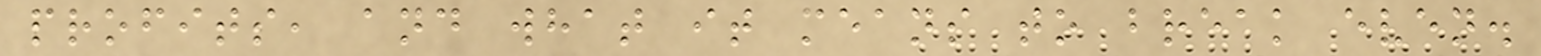profits, and what it means to break even.
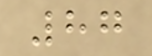87
